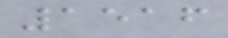1516
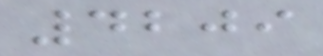4209
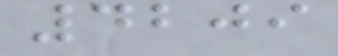4209
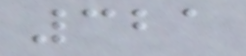321
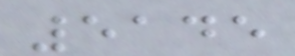5145
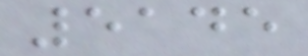5145
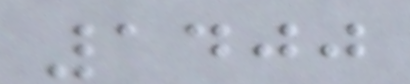1400
